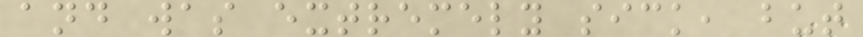and was extremely sick, but
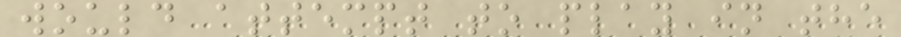would attempt to play in the
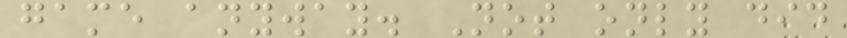game anyway. Not only did
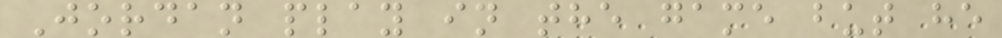Jordan play in the game but he
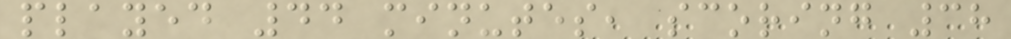played 44 minutes, scoring 38
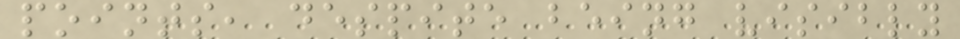points, despite being visibly
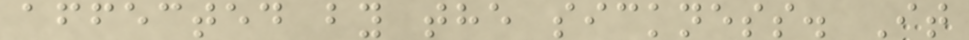affected by the sickness. It
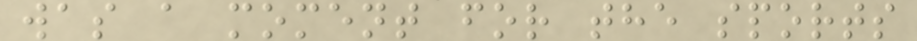was a moment for the sports
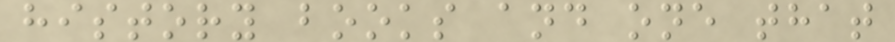history books and one that
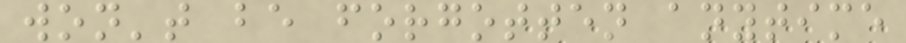won't be forgotten anytime
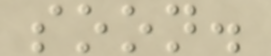soon.
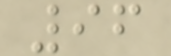96
